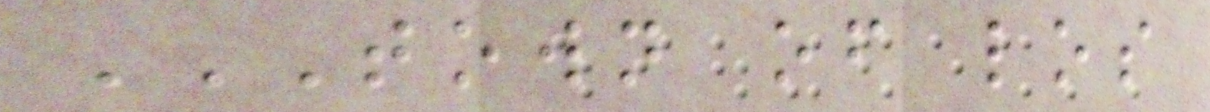TOWN OF LOS
